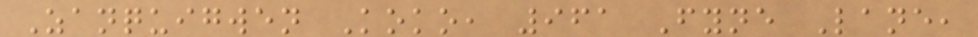Zanquigwen Koko, 961 Fyne Lane,
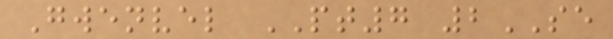Gwenvel PT7 2SE
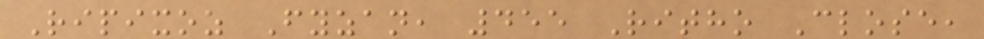Ripixoz Fyzan, 455 Ritho Close,
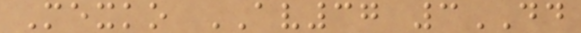Mexko AV37 3DD
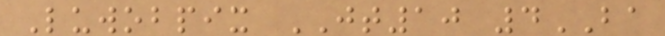Luwobpix JT10 4BA
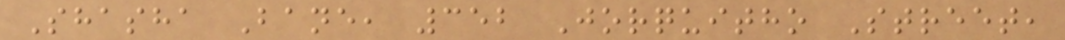Shasha Bane, 352 Jorquitho Street,
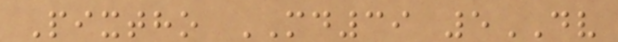Pixtho MD39 5DV
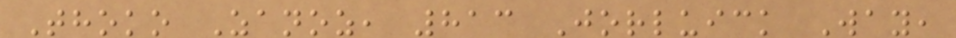Thoko Zanoz, 813 Jorluick Way,
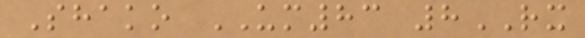Shako UM83 8RX
